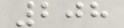208
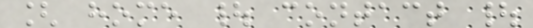[ home | contact |
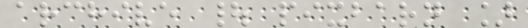archive | pixbarn ]
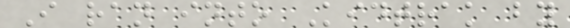I ran into Kidtrak by
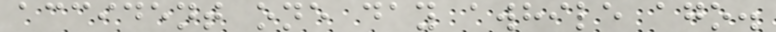accident one day awhile ago.
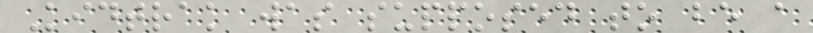Kidtrak was supposed to be a
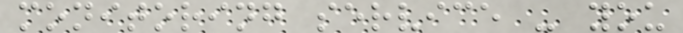monitoring service - you
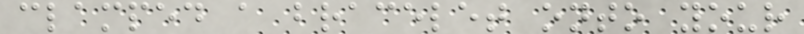clamped a bracelet onto your
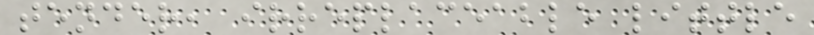tender, irreplaceable little
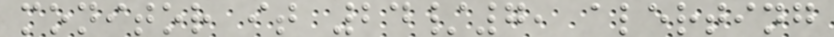monitor it 24/7, alerting
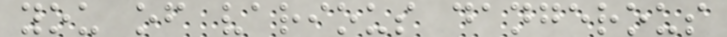you of various dangerous
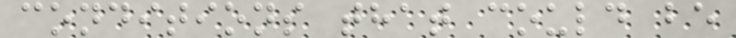conditions that could be
